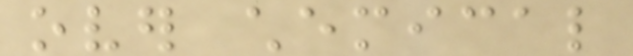over chemical
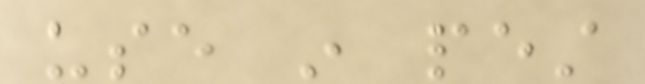use in pest
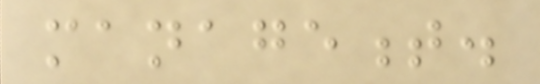management.
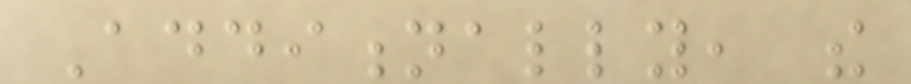Additionally, the
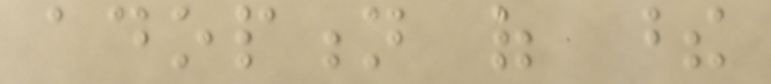adoption of these
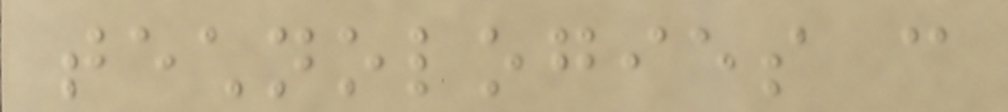technologies can
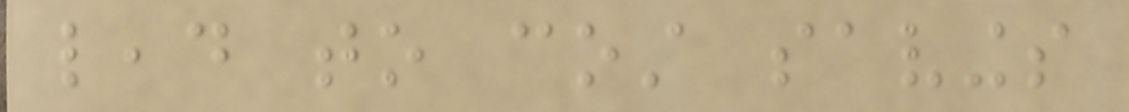lead to cost savings
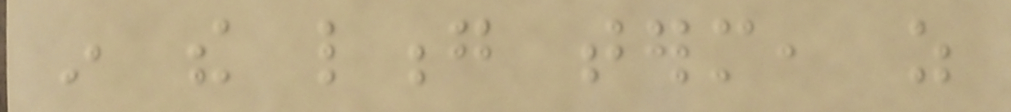in the long term, as
